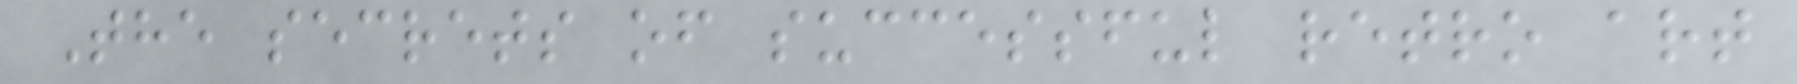The secrets of successful retro art
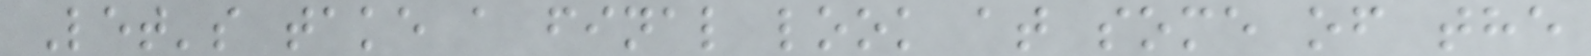Let's take a final look at some of the
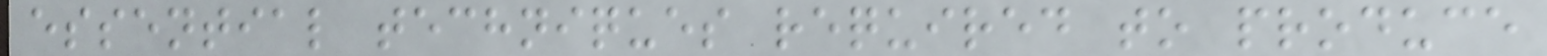essential techniques required to produce
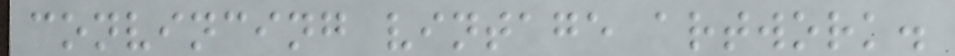convincing vintage artwork.
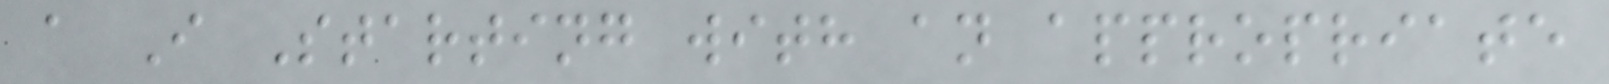a I Starting with an appropriate
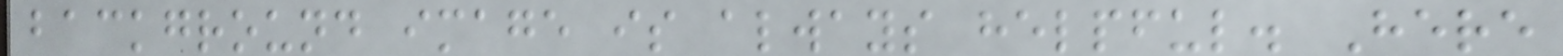background image is always helpful. Here
